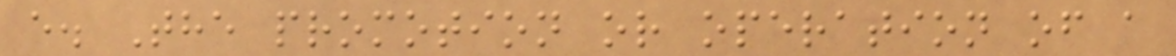e. The promotion or operation of a
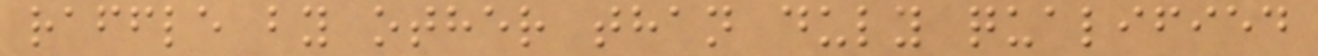raffle by other than duly qualified
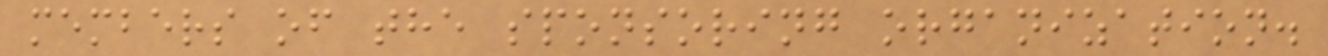members of the sponsoring organization.
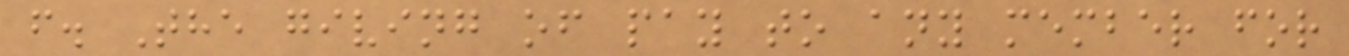f. The giving of pay to any member for
